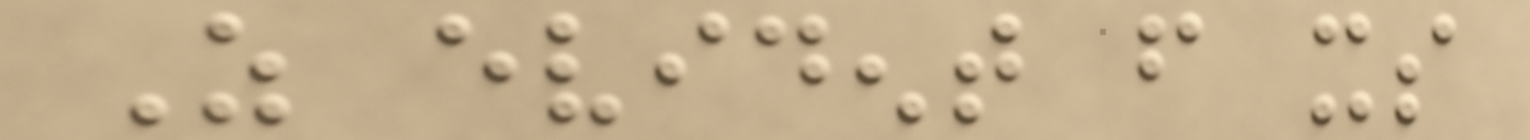As evident from its
